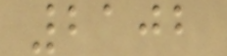2102
